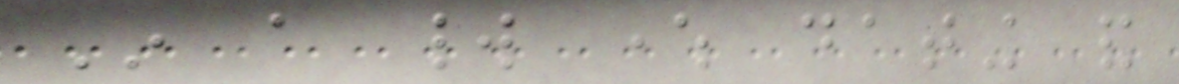In a world where dating and
